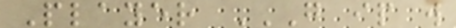Player G IP W
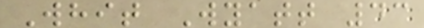Whit Wyatt 43
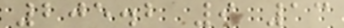205.2 9 13
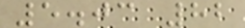5.03 82
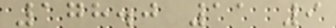178.0 11 9
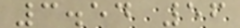3.54 56
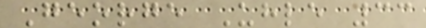George Uhle 33
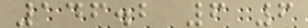146.2 6 6
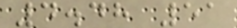4.48 51
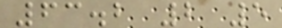63.2 2 5
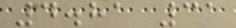4.81 31
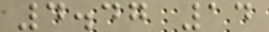4.47 14
